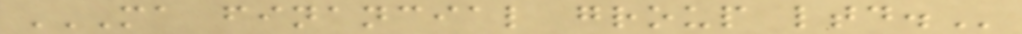MA FINANCIAL GROUP LTD.
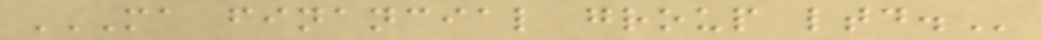MA FINANCIAL GROUP LTD.
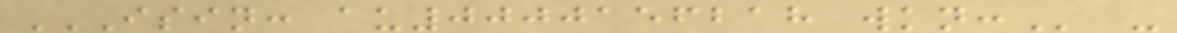ISIN: AU0000156218 WKN: -
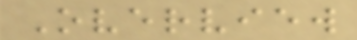Overview
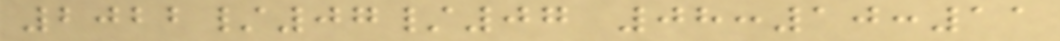2022/07/07 08:10:11
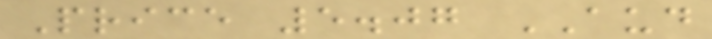Price 5.07 AUD
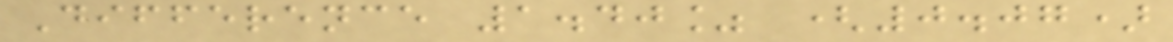Difference 1.40% (0.07)
